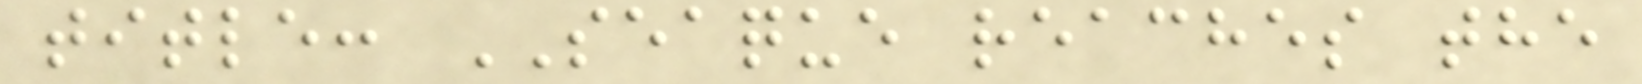title: SEAQUE reaches the
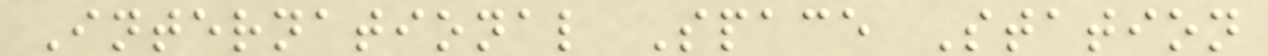International Space Station
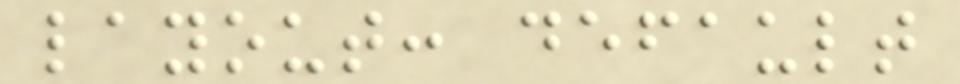layout: default
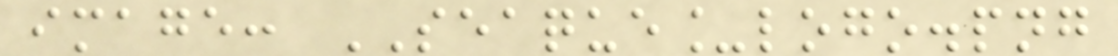image: SEAQUE_logo.png
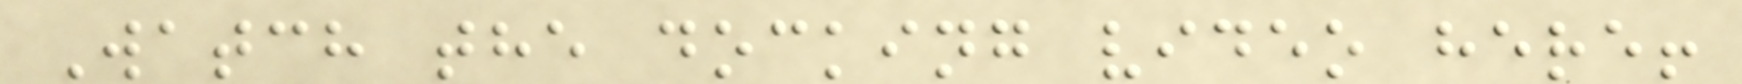Watch the docking video here!
